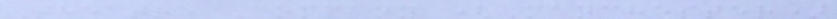Theatre Company (Manchester)
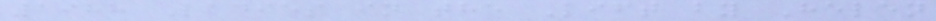1988 Ladies in the Lift by Helen
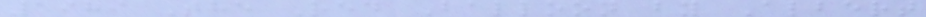1989 The Red Balloon by Albert
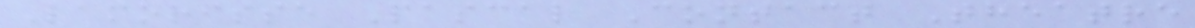Lamorisse Pascal Contact Theatre
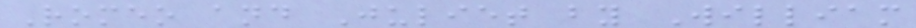Romeo and Juliet by William
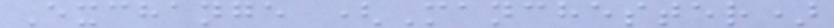Exchange (Manchester)
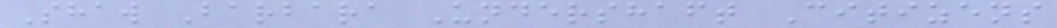Shaw Barbara Undershaft Citizens
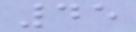45
